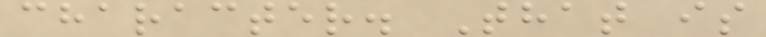character. That is
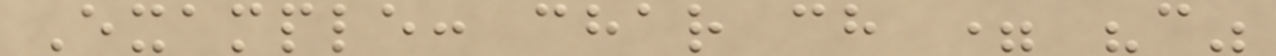Example: char ch = "c"
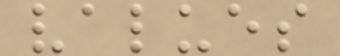values
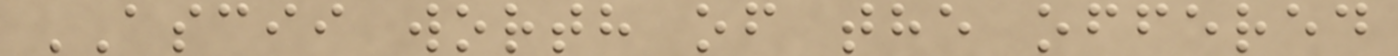ASCII worth of the offered
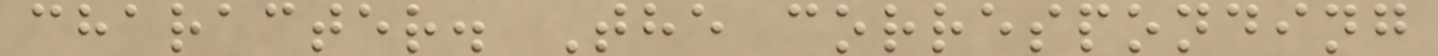character. The corresponding
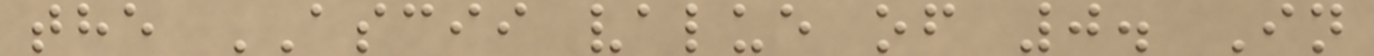the ASCII value of 0. In
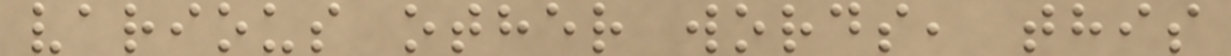various other words, this
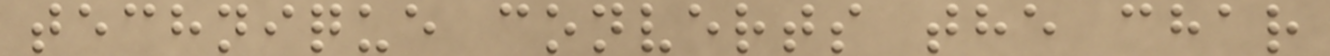technique converts the char
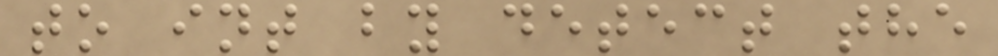to int by detect the
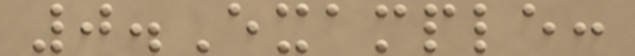0.Example:
